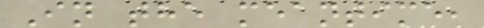In the meantime,
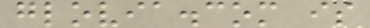glovia.com is
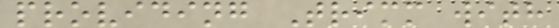providing Trimm with
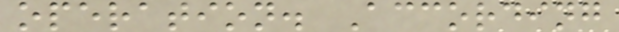operation. According
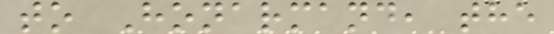to Honarmand, the
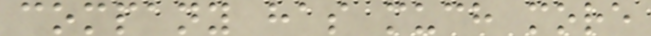company has much more
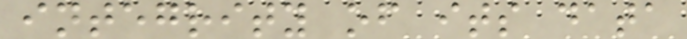integrity of its data
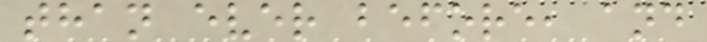than ever before, and
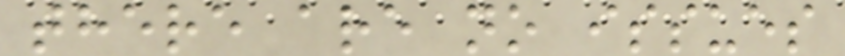there are no issues
